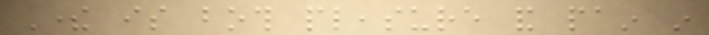There is both pleasure and pain in
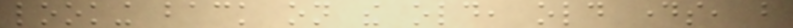looking back on the old, old days, but
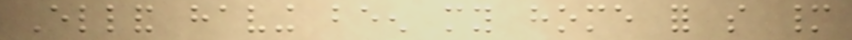Elland having been my home for so many
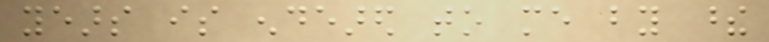years is endeared to me by these
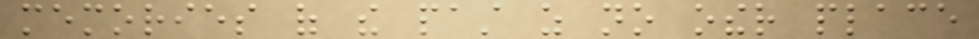memories of the past as no other place
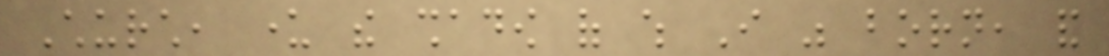Church, under the shadow of which I was born, and
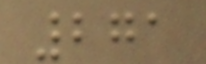271
